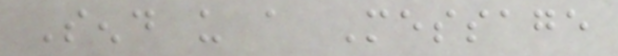Send us a Message
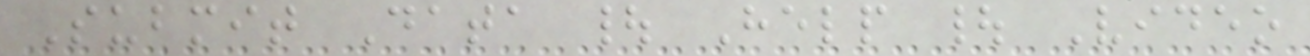Submit Data | Help | Video
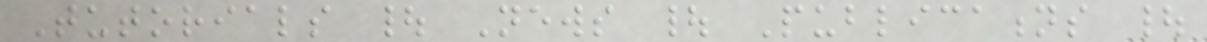Tutorials | News | Publications |
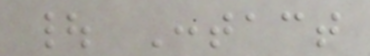| Contact
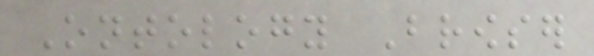Ontology Browser
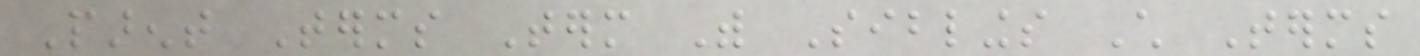Parent Terms Term With Siblings Child Terms
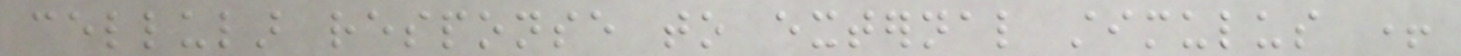cellular response to external stimulus +
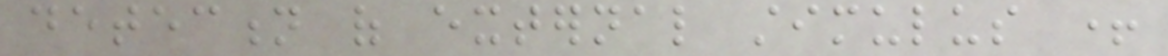detection of external stimulus +
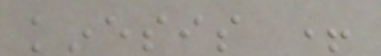kinesis +
